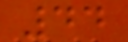44
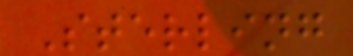Sterling
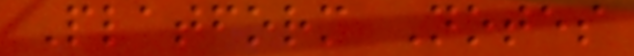Platform Notes
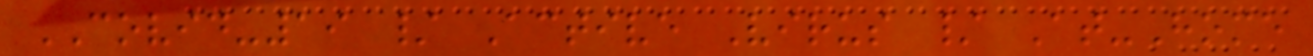COVID-19 / Active Virus / At-Home
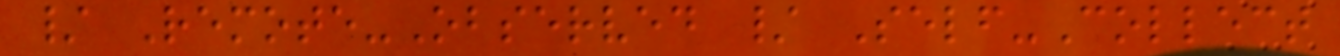/ Remote-Observed / Self-Collect
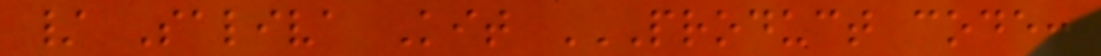/ Saliva Kit PRODUCT CODE:
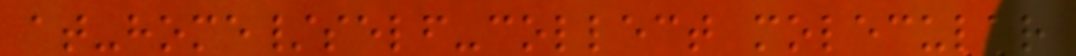at-home/self-collect molecular
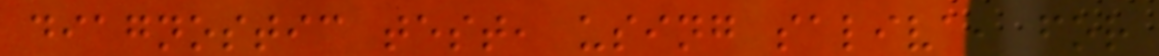diagnostic test, using saliva, for
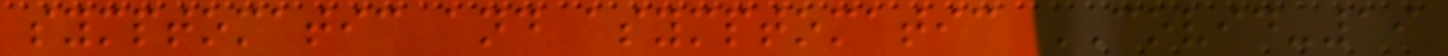symptomatic and asymptomatic COVID-19
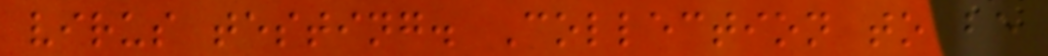virus testing. Collection to be
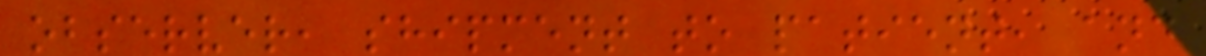observer, shipment to patient, and
